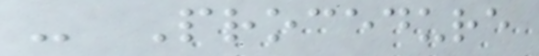- Procedure
